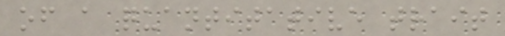of a quantitative trait
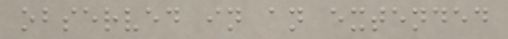observed in an extended
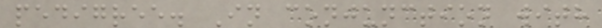pedigree. In conjunction with
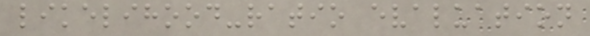likelihood-ratio evaluation
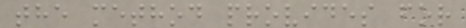the method provides for
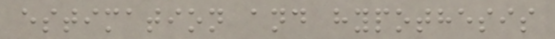estimation and hypothesis
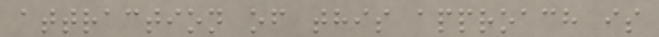attraction of this approach is
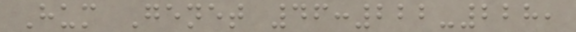Hum Genet 46:222-228,
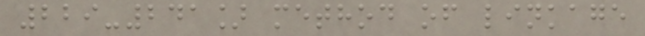229-241] method of linkage
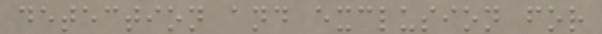detection and exclusion for
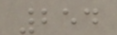254
